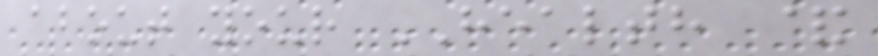about your HEALTH &
